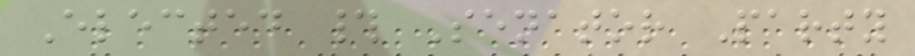Elected # Senator Party
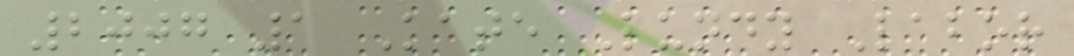2007 1 Kate Lundy Labor
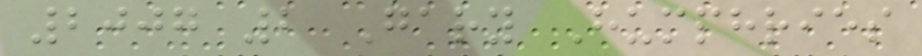2007 2 Gary Humphries
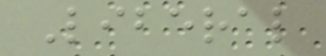Liberal
